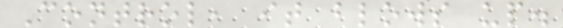Control, it blows up.
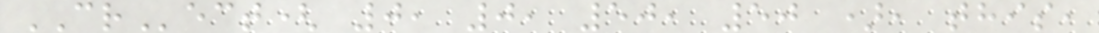CRect( 0, 0, 50, 50 ), this,
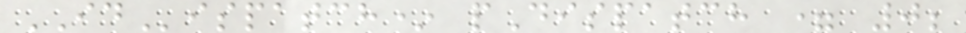IDispatch* pDispatch = 0;
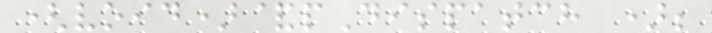(void)&pDispatch );
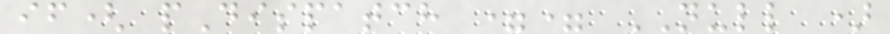if( pDispatch == NULL )
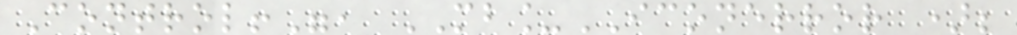Control!", MB_ICONERROR );
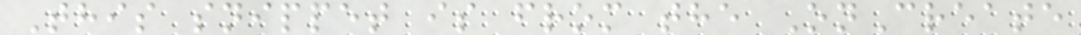This snippet is from the OnCreate
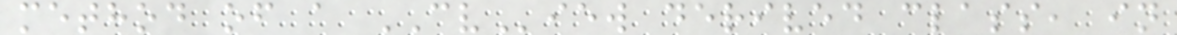method of a CView derived class, in
